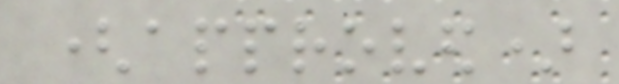(approved)
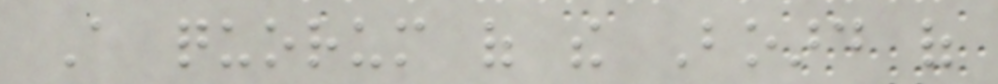A quorum of the Board of
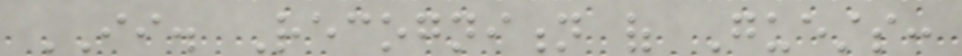II. Recognition of Guests:
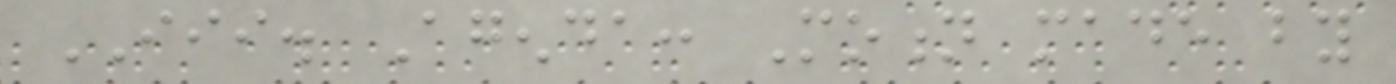III. Agenda: Motion made by
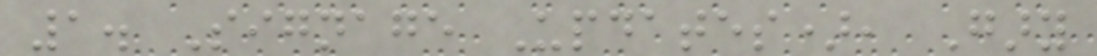1. Signage Updates), Gary
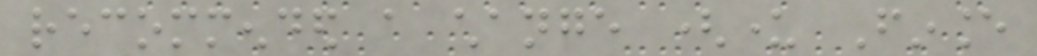recommended a change (under Finance
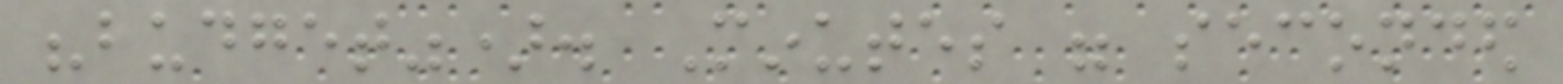"budget"). Minutes were seconded
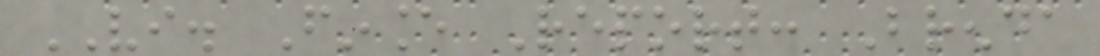VI. Finance Report: Brenda
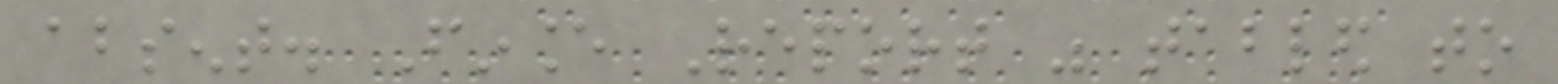absent. Finance Report was tabled to
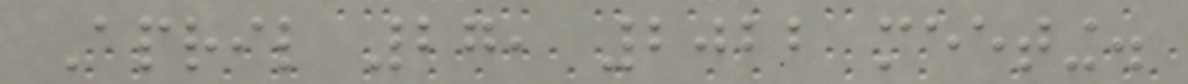April 27, 2022 meeting.
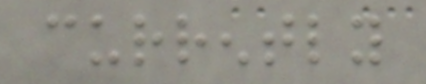currently
